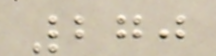270
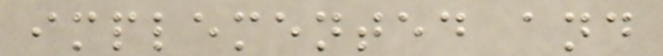implemented and
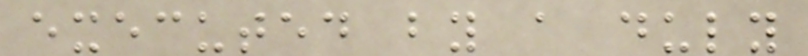executed by a duly
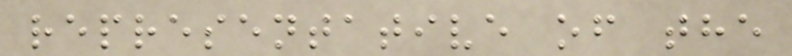representative of the
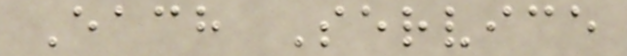Each Service
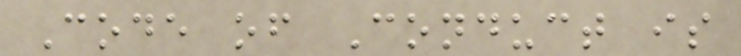Code of Conduct is
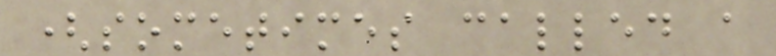(sometimes called a
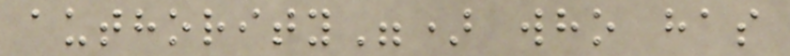authority") who has
